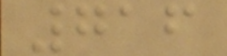716
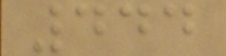444
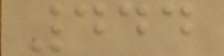444
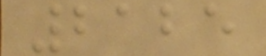2125
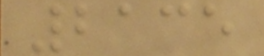2135
